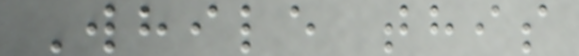While this
